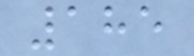185
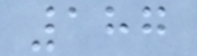187
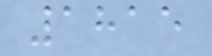1815
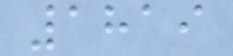1819
